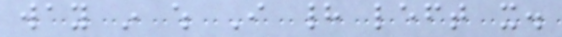way in which I had left it.
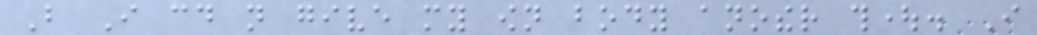But I could not give my own body another thought. I
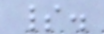spirit.
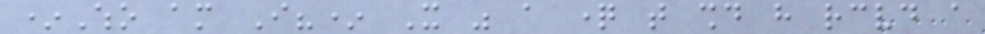*Who am I?* It was a question that should have received a
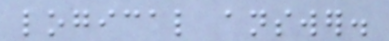logical answer.
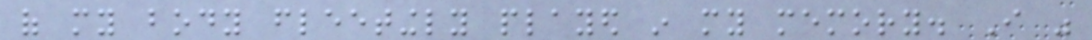of my body fleetingly played in my memory. I was
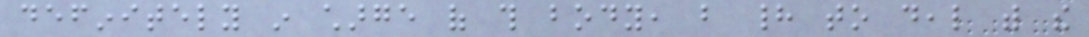definitely in charge of this body, but had to deal with the
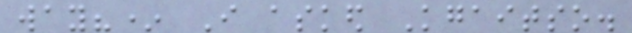way?* I asked Kgaitso.
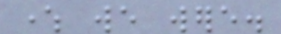where we were.
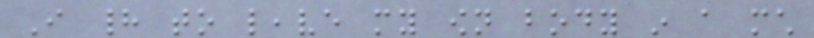I had to leave my own body in a much
